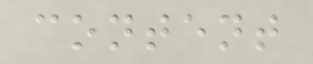content
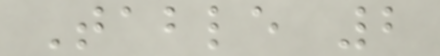Table 2
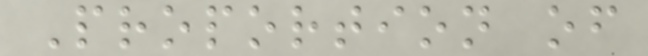Proportion of
